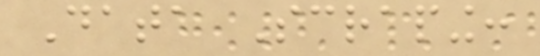Data Scraping:
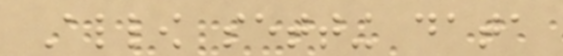Allow setting data
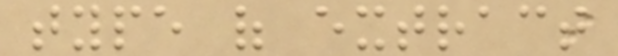type of extract
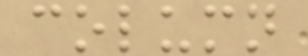column
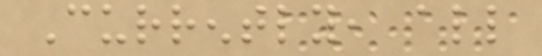Currently, all
